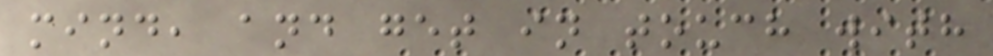mind, and get in touch with
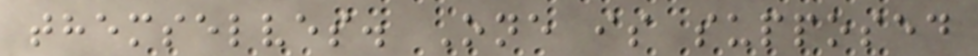themselves. One is supposed
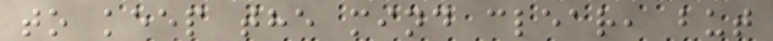to keep the mind clear, but
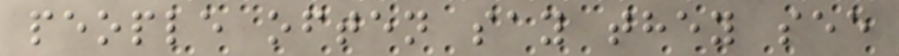people often say they see
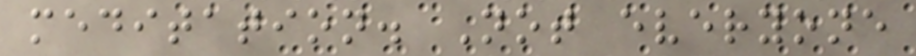meditation. Not everyone
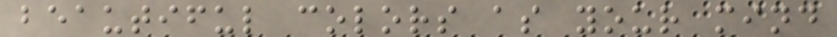beautiful colors as your mind
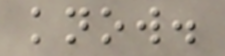know.
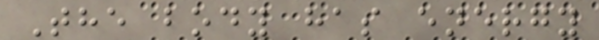The body has energy
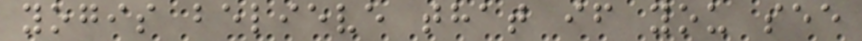yogis believe that if you see
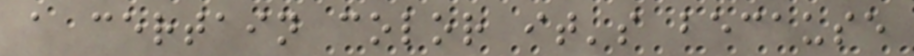a certain color it's because
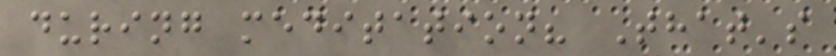during meditation? That's
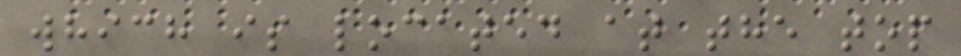which is located at the top
